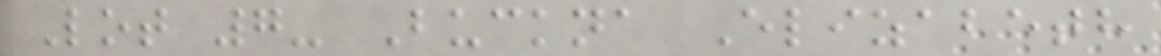Lot 7- Buckna Elizabeth
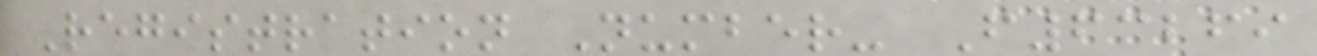Registration Number- F63269
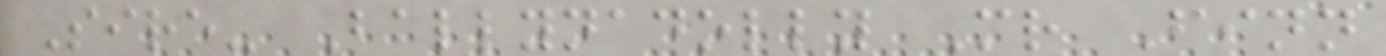Sire- Ballynadolly Mr Finn
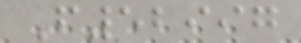F52997
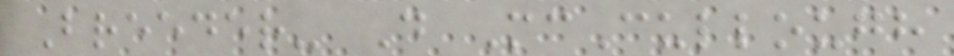Breeder- D McCullough
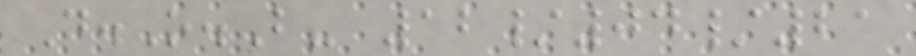D.O.B- 12/04/21
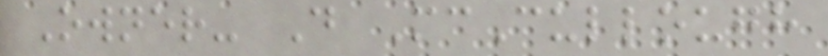Owner- D McCullough
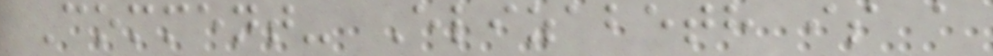Comment- Elizabeth is a
